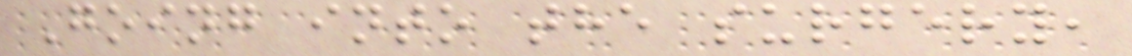Going into the surgery,
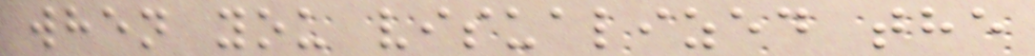when you visualized the
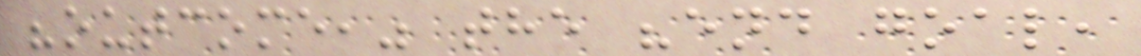"outcome," the "end goal,
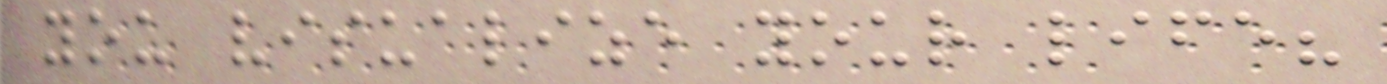you visualize your life?
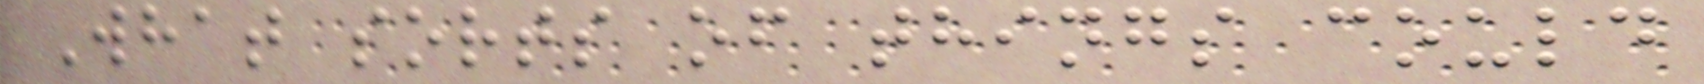What sorts of things could
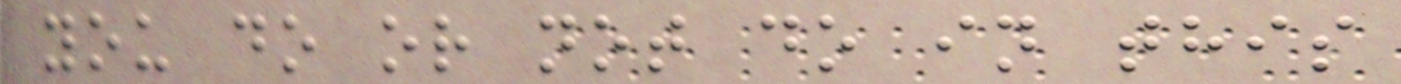you do or not do in this
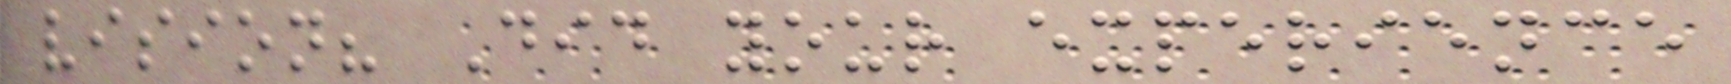vision? Did your experience
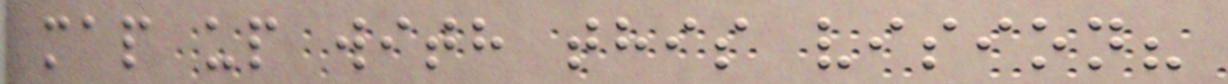map up with this vision?
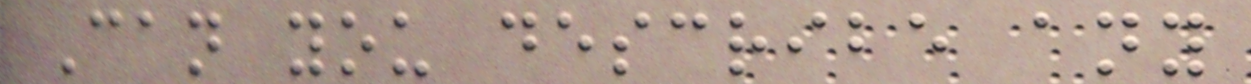Can you describe any
